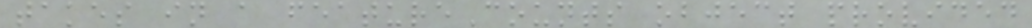takes in a featureCounts object provided
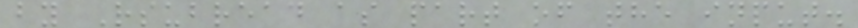by Rsubread as part of the input.
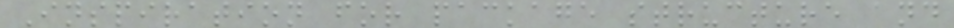Inspiration for package structure and
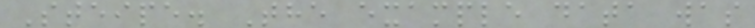Steipe. The example data was
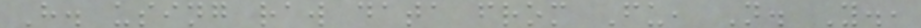H. using raw data from Fu, N. Y.,
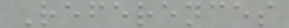References
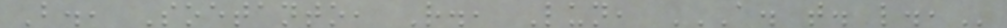B., Soetanto, R., Lun, A. T. L.,
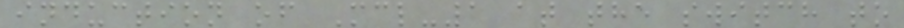induction of Mcl-1 at the switch to
